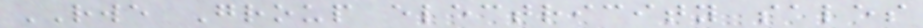RWE Group electricity sales
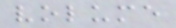volume
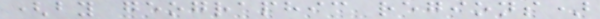(by geographic regions)
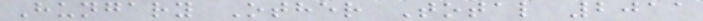Hungary Other Total 2011
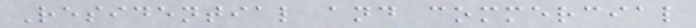Residential and commercial
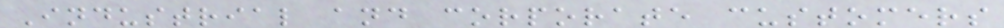Industrial and corporate customers
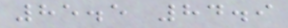85.5 84.9
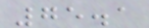75.1
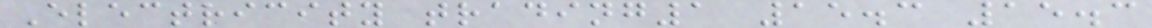Electricity trading1 15.3 15.3
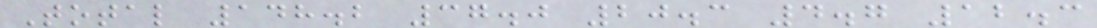Total 148.2 37.0 20.3 4.7 12.3
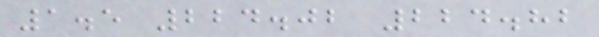1.5 224.02 224.82
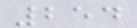254
